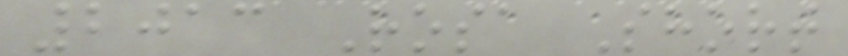2013 Rosa Short
